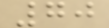70
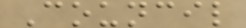Council
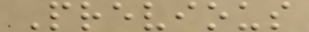Previous
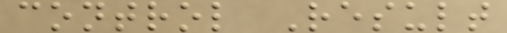control Result
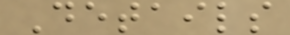Details
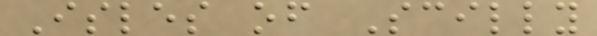Isles of Scilly
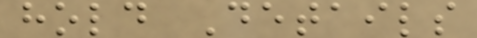hold Details
